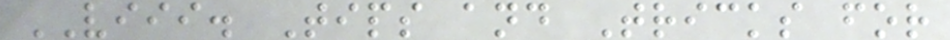VIII. Tips and Tricks for
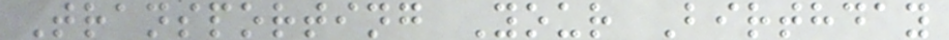Transporting Your Birthday
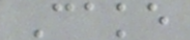Cake
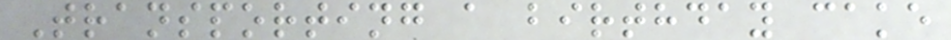Transporting a birthday cake
